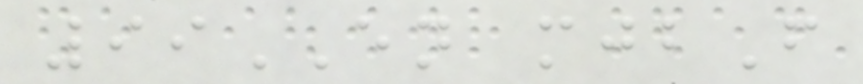99EN mjbF
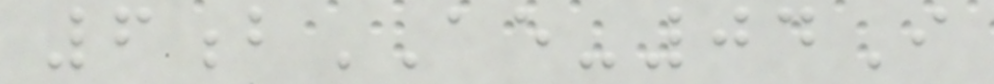6bAE-04I
